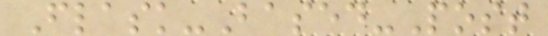Flask-Based-Post
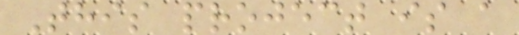This project is a
